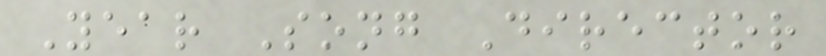Year Song Director
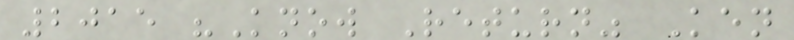2015 "Know Return" Ken
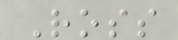Ross
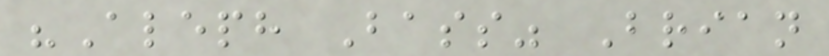"Aleph Bass" Brian
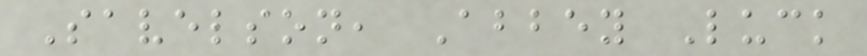Savelson, Abbey Luck
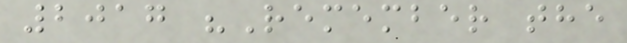2017 "Remember the
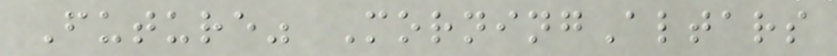Future" MorningAltars
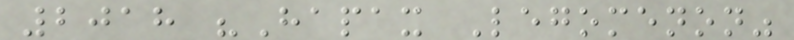2018 "Hapax Legomenon"
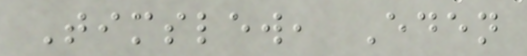Timslew, Eden
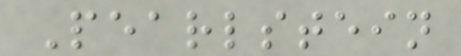Pearlstein
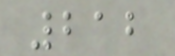212
